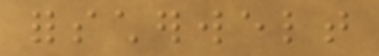forscherwelt
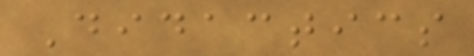Didactics
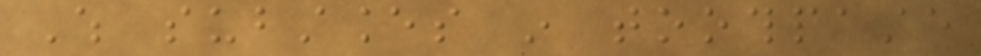Which substances in toothpaste
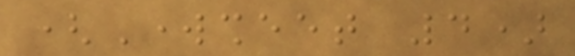(Worksheet 4)
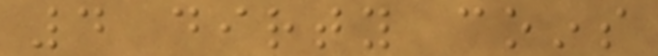4 dirty coins
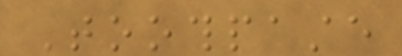Toothpaste
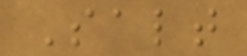Salt
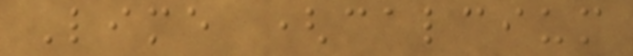Lime (calcium
